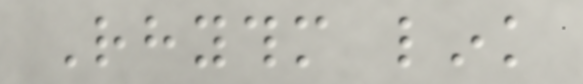Rhythm link
